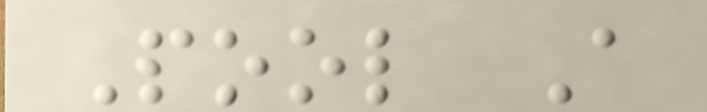Pool A
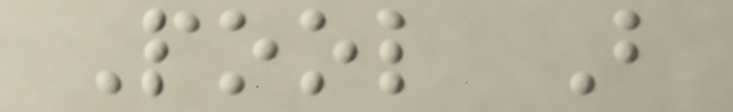Pool B
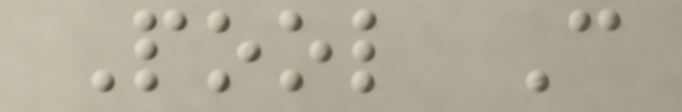Pool C
